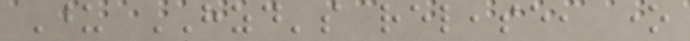Upon HZD's release, one
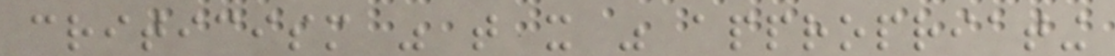criticism was that it was appropriating
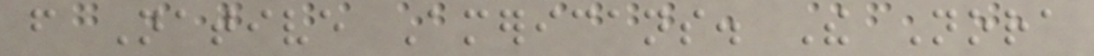from Native Americans. The Nora
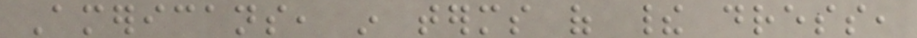Americans, in terms of their dress,
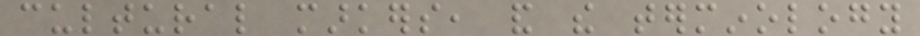cultural markers, and the terminology
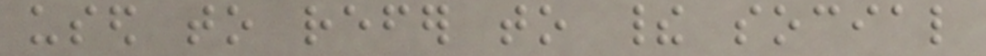used to refer to their social
